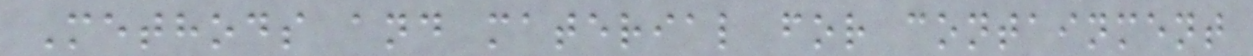Methods and material for containment
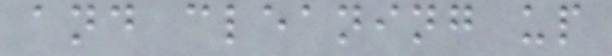and cleaning up
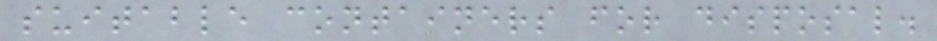suitable containers for disposal.
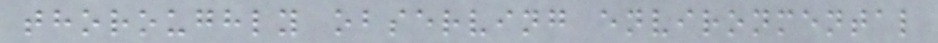thoroughly observing environmental
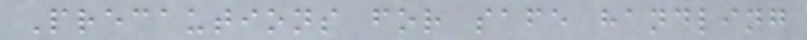Precautions for safe handling
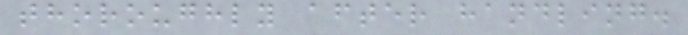thoroughly after handling.
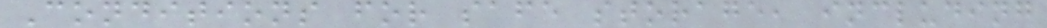Conditions for safe storage, including
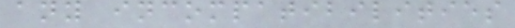any incompatibilities
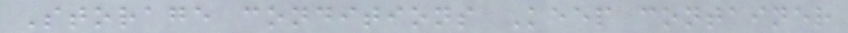Storage conditions Keep container
